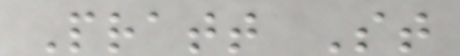Pratt St
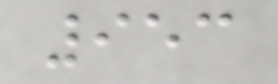953
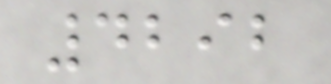4292
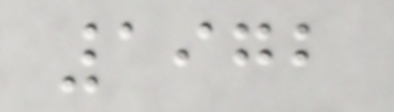1972
